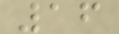16
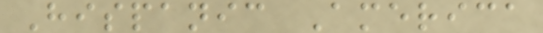Hispanic America
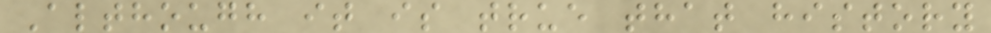Although it is true that history
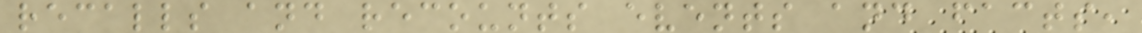recalls and recounts events and facts,
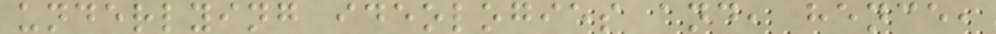underlying ideologies and, hence,
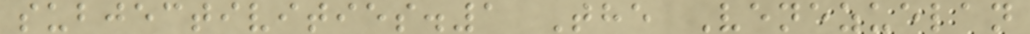subjectivities.1 The Venezuelan
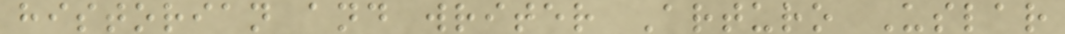historian and writer Arturo Uslar
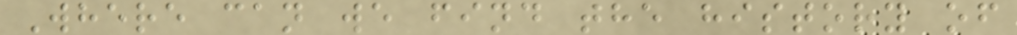Where can we find the history of
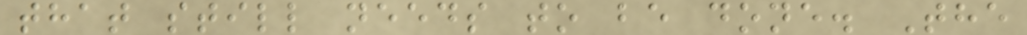that still needs to be done. The
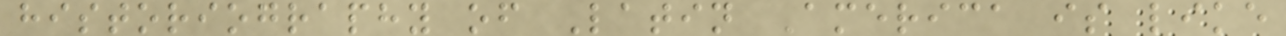historiography of Latin America is like
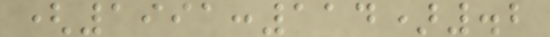(1991:114).2
